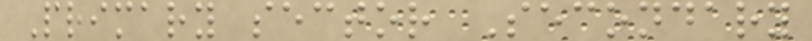Primary sector Secondary
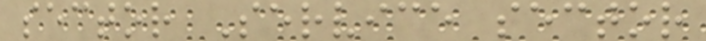sector Service sector
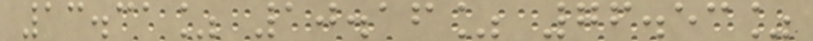13.31% 10.16% 76.53%
